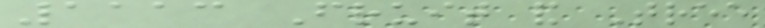1113 Fruit and Tree
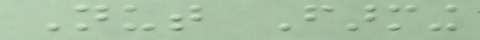Nut Farming
